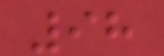98
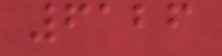6126
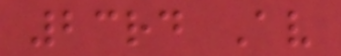23rd Av
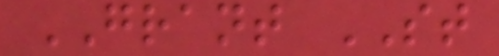GRANT ST
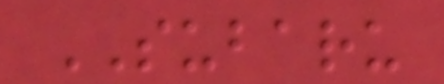SUBARU
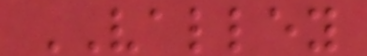VALLEY
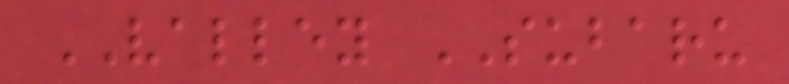VALLEY SUBARU
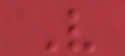V
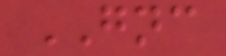GNC
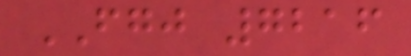FGJ 7216
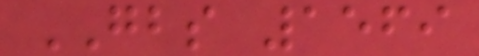GBS 1569
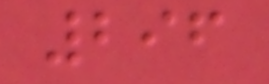296
